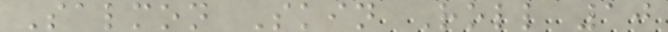Salmon Skin Roll 10
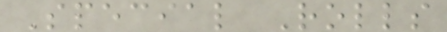Special Rolls
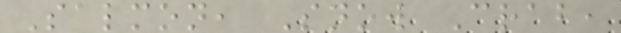Salmon, Snow Crab,
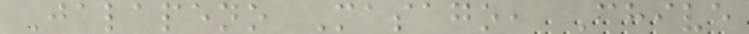Jalapeno Masago, Chive
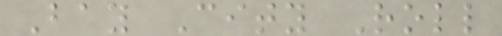Bay City Roll
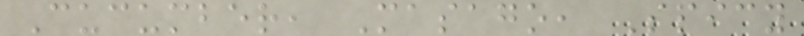Cucumber, Masago, Spicy
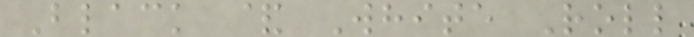Black & White Roll
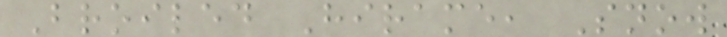Broiled Hirame, Snow
